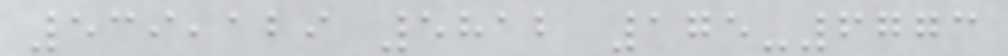539,129 5812 175-6773
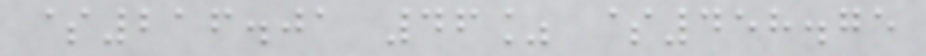$216.01 46% $458.75
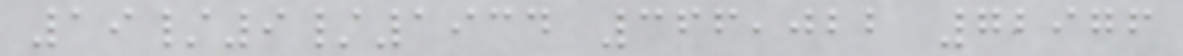19/9/1934 366,022 72976
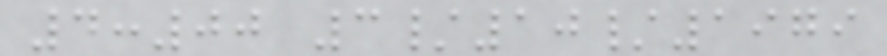4:00 3/10/1979
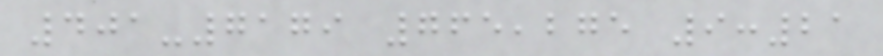401-7179 765,275 9:21
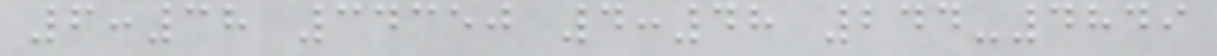6:38 34350 4:48 244-4849
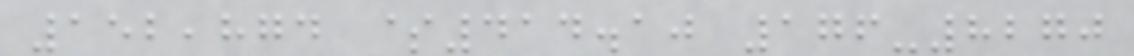152,874 $414.10 176-8270
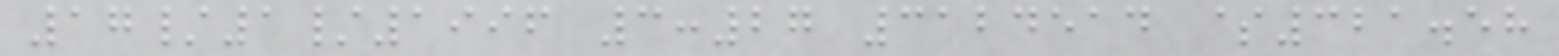17/1/1996 3:27 3124514 $321.58
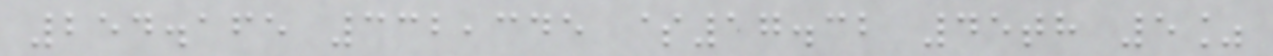254.165 332,345 $17.32 45th 5%
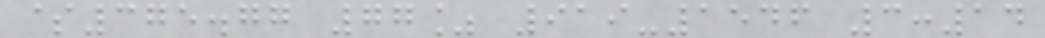$375.77 77% 919-1546 3:14
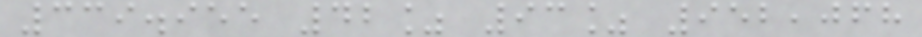339.955 42% 93% 952,068
